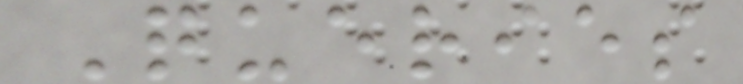Queries
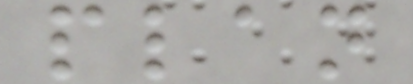plan
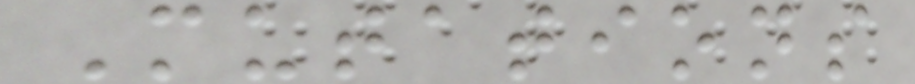Mutations
